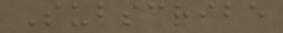Subscribe
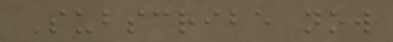Subscribe now
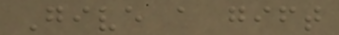Give a gift
